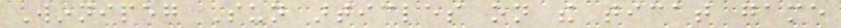Winnipeg Sun articles on the ticat game
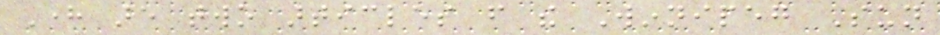Here are two articles from the Winnipeg Sun
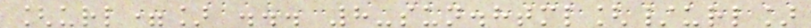[url=] ... 8-sun.html[/url]
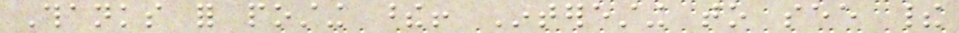Thanks for posting these! Interesting to see their
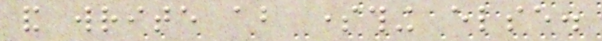and write about something else.
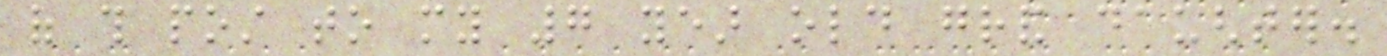of this post to my 7 year old grand daughter.
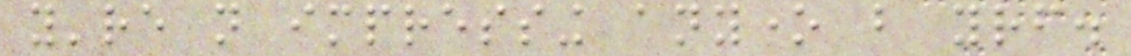you're not impressing anyone but yourself.
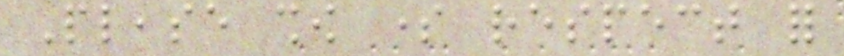Please show some respect for
